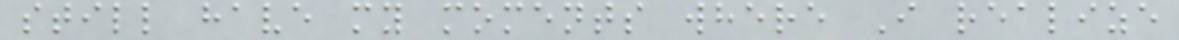still have my moments where I realize
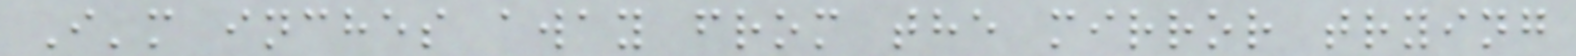I'm inches away from the mirror trying
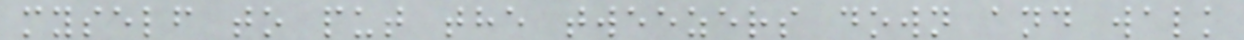myself to put the tweezers down and walk
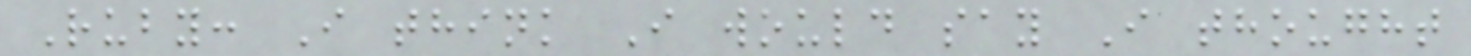Ruby: I think I would say I thought
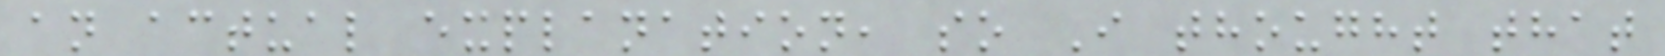an actual explanation, so I thought that
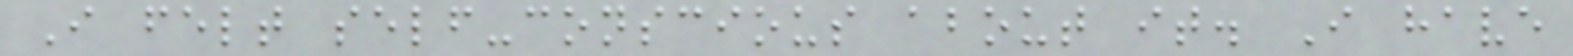I felt self-conscious about it. I have
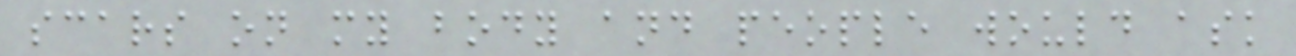scars on my body and people would ask
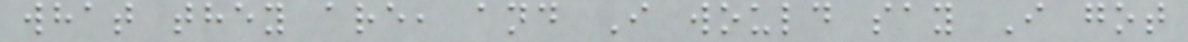what they are, and I would say I got
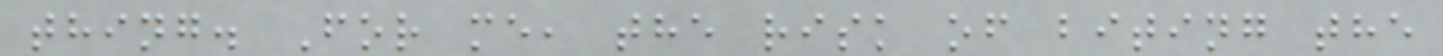thing. For me, the risk of biting the
